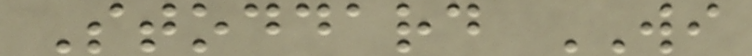Stoddard WI
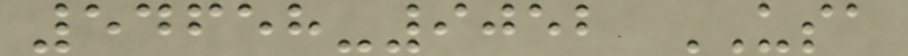54658-9052 USA
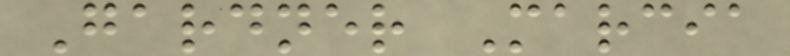Gardner Marcia
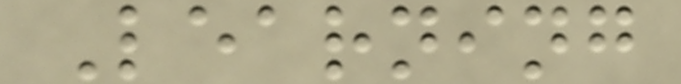Learning
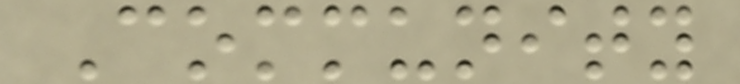Community
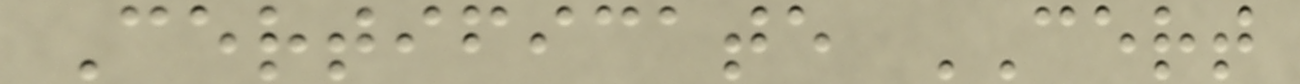Certificate CERT
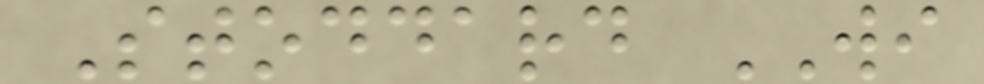Stoddard WI
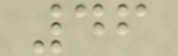46
